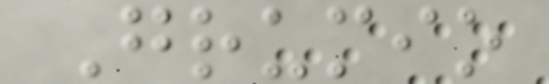Grumio
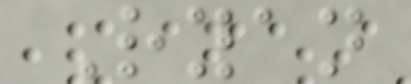Ryan
